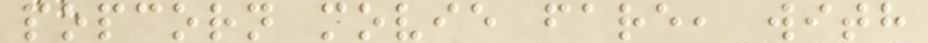popcorn movie fare, with
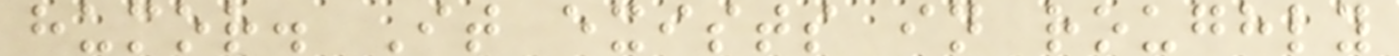humor. It exists in roughly
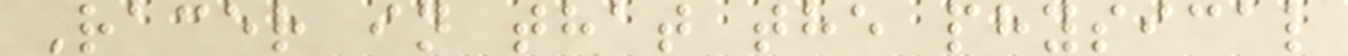Racer in that the physical
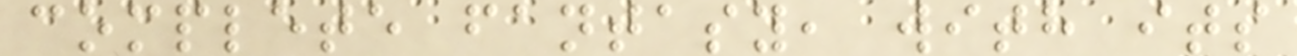complete fantasy, with its
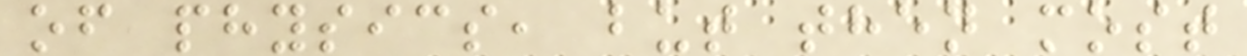of physics, but then most
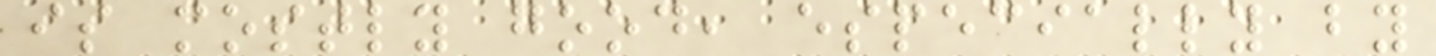is mostly good, especially by
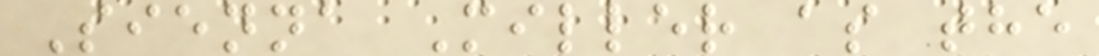Sienna Miller as the
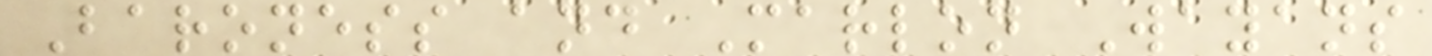Baroness and Marlon Wayans
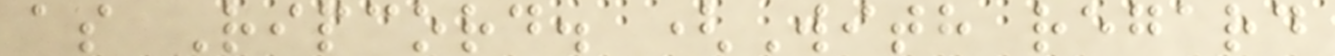as Ripcord. (With regard
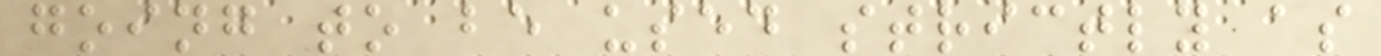going to be used strictly as
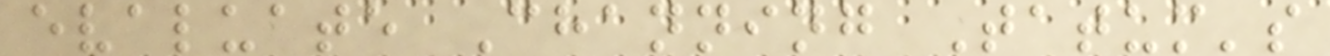evaluate Channing Tatum's
